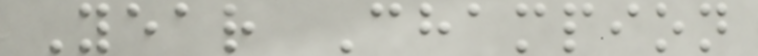Year Champion
